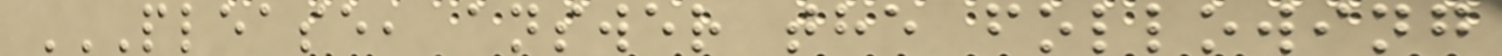PLEASE, ANSWER THE FOLLOWING
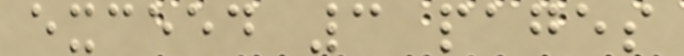exceed 3 pages
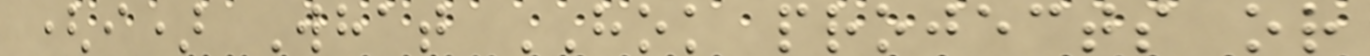(i) What HOK projects or
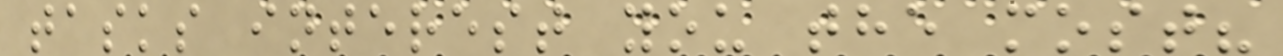tasks interest you the most?
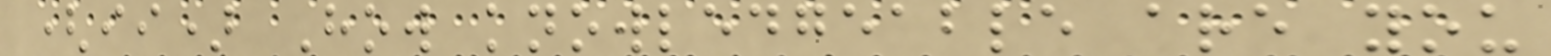(ii) How knowledgeable are you
